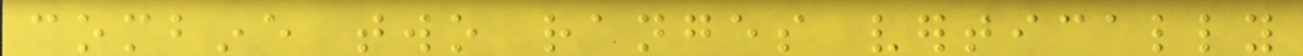combine two ranges vertically
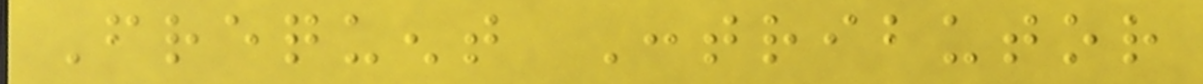Frequent Contributor
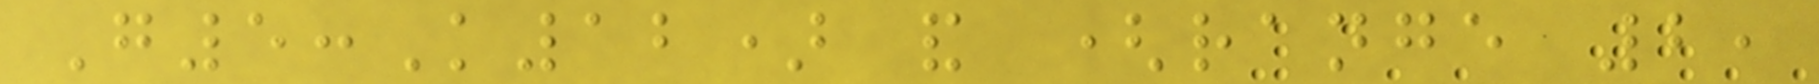G5:K12) and (range 2,
